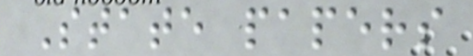State papers
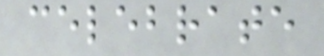celebrate
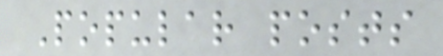Popular posts
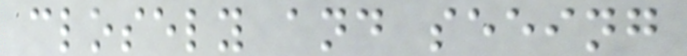closely and seeing
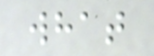what
